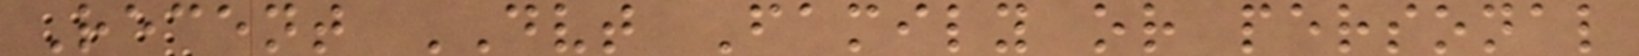Recent DVT Family or personal
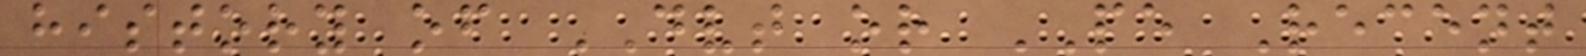history of DVT or PE Recent
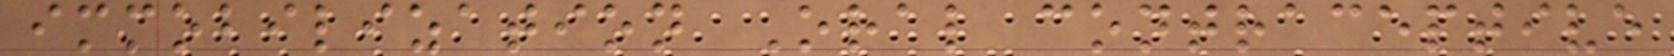immobilization Oral contraceptive
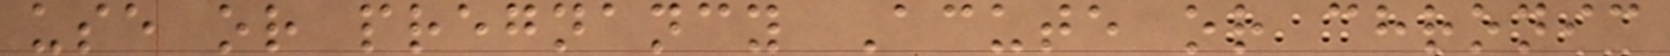use or pregnancy Acute or chronic
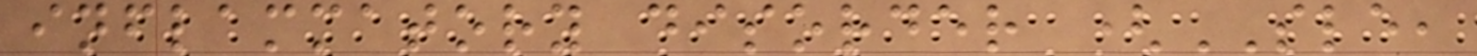inflammatory disorder (SLE,
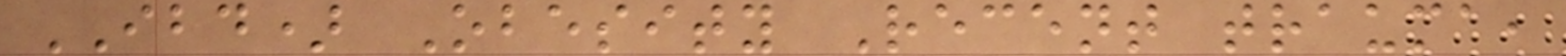IBD) Obesity Recent trauma,
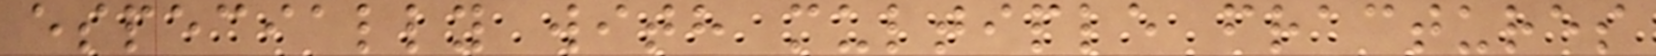especially with multiple fractures
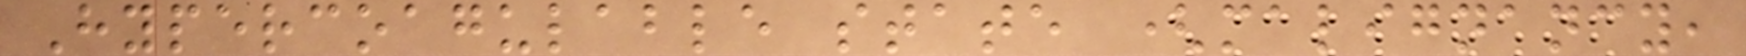Hypercoagulable state (malignancy,
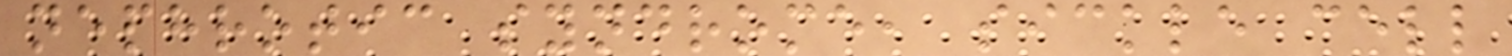nephrotic syndrome, sickle cell
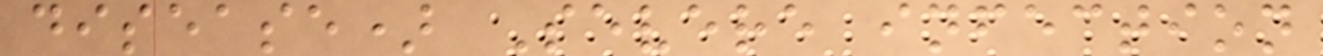disease) Severe infection
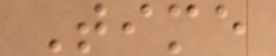Time
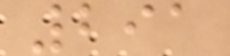291
